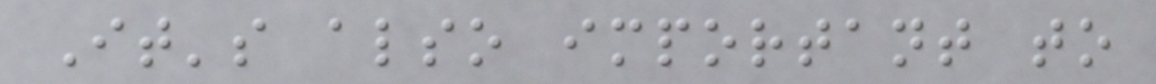It's also important to
